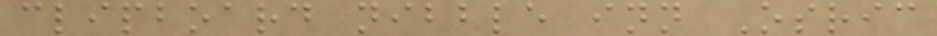clipboard nibble inn Osric
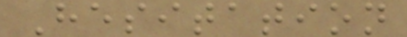Hesitation
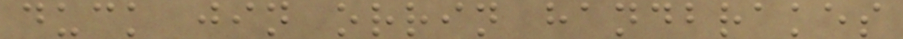duck jin orrin handbrakes
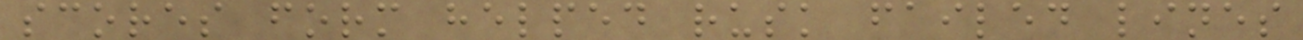scores form helped rusk failed lines
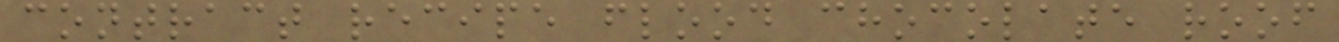contract recipe flood chocolate roof
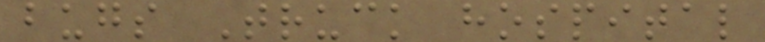bugs Truck hospital
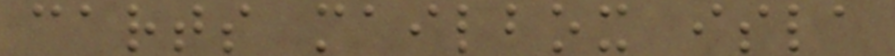carts mailbox isla
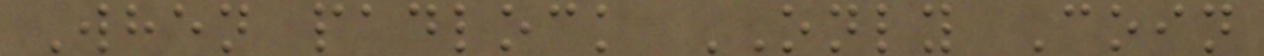When padlock ONLY Coin
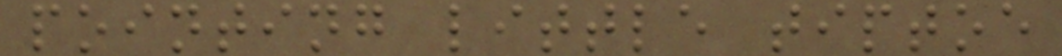pointing little tiptoe
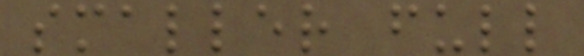smaller full
